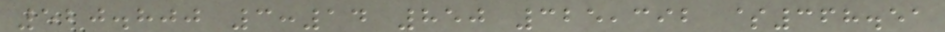520.800 3:14 850 325,392 $368.51
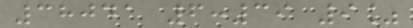38041 6:39 9%
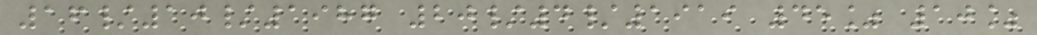16/10/1987 20/4/1919 45% 10%
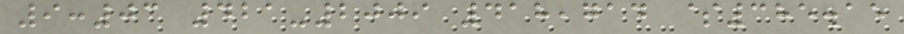9:03 421-2009 418,714 $385.15
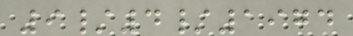9/4/1974
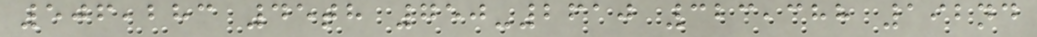506,283 45th 750-2610 323,388 192nd
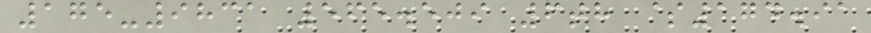175-9831 565.509 6th $174.91
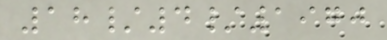18/4/1970
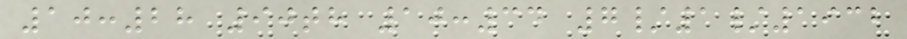10:28 90th 10:34 7/1/1932
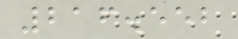216.552
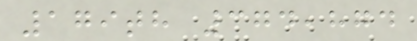179th 374,874
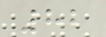82
